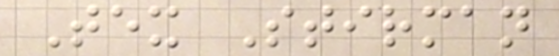Tex Stirman
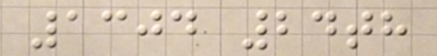1304 24th
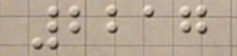2217
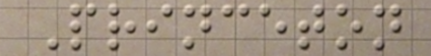Princeton
